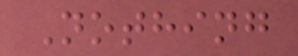Nothing
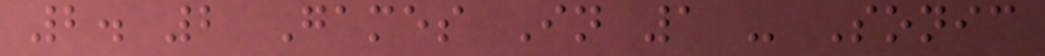2. 2 Games In 1 - Sonic
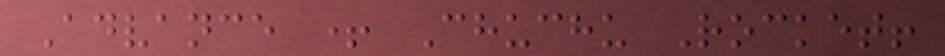Advance + Chuchu Rocket!
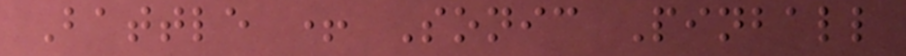Battle + Sonic Pinball
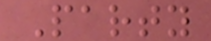Party
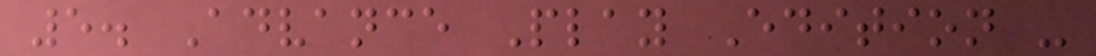5. Advance Play Edition -
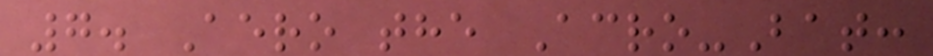7. Aero the Acro-Bat:
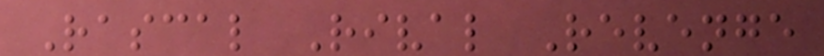Rascal Rival Revenge
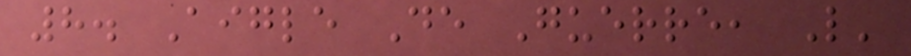8. Aigle De Guerre, L'
